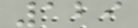129
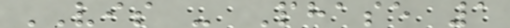VIS - Phase 1
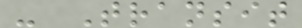- Transit
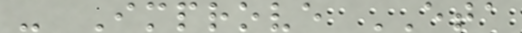- Improve ETA
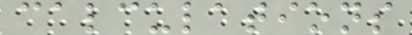calculations
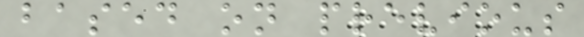based on previous
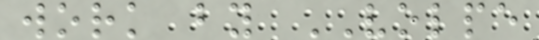work by VOLPE
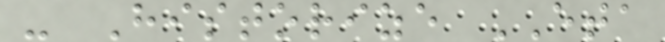- Historize ETA
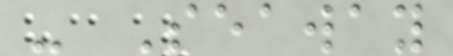- Seaway
